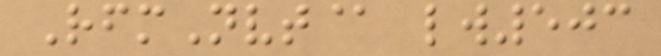RfmNvt@ lw503
